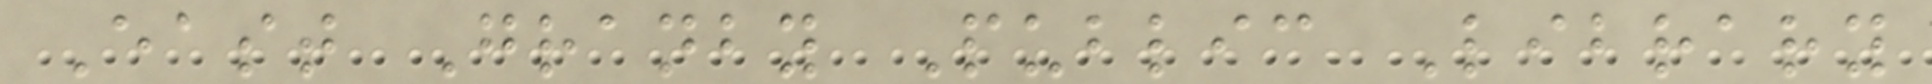East Granby Public Library
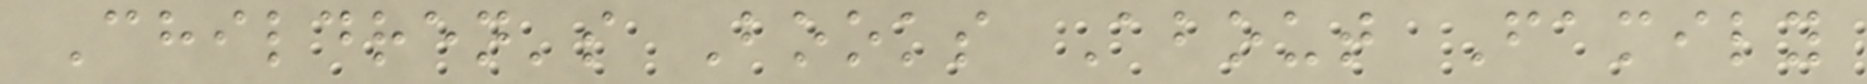Children's Books About Family
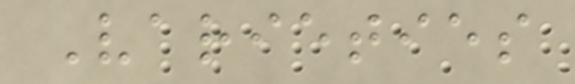Varieties
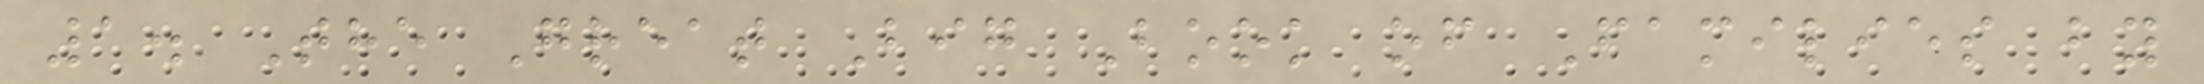1. The Great Big Book of Families by
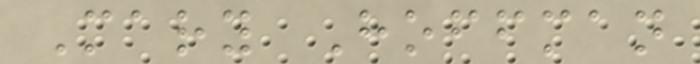Mary Hoffman
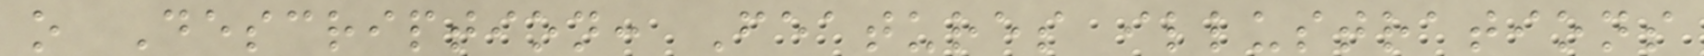o Description: Features illustrations
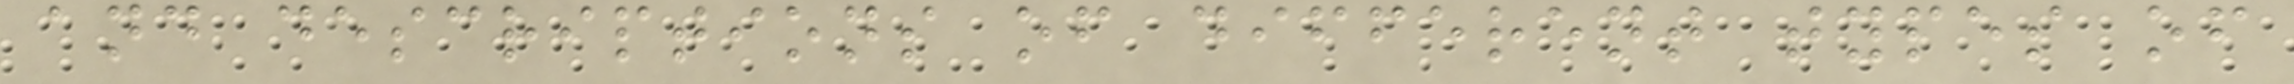and descriptions of different types of
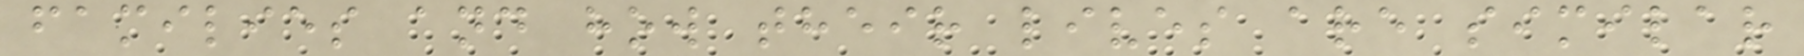families and how their lives are similar
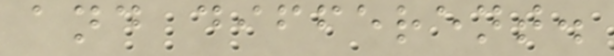and different.
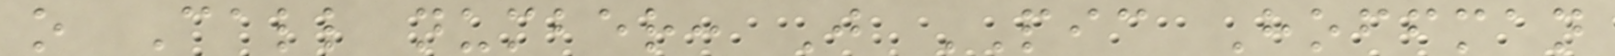o Call number: J PIC Hoffman
